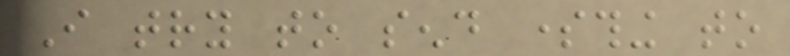I try to send something to
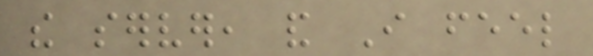the server, and I feel
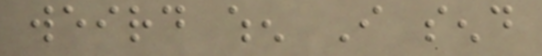weird when I send
